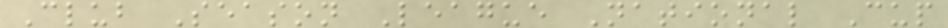Club Season League National Cup
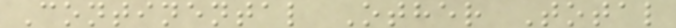Continental Other Total
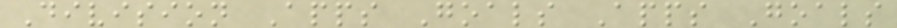Division Apps Goals Apps Goals
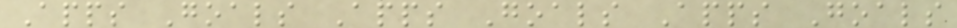Apps Goals Apps Goals Apps Goals
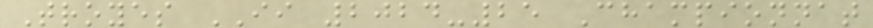Troyes II 2024-25 Championnat
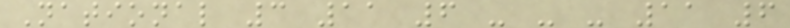National 3 11 6 - - - 11 6
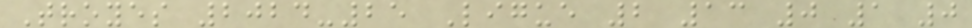Troyes 2024-25 Ligue 2 13 0 1 0
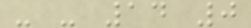- - 14 0
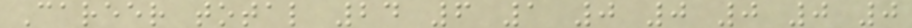Career total 24 6 1 0 0 0 0 0
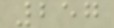257
